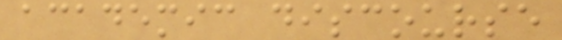academic discourse
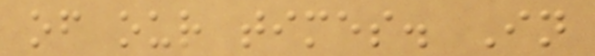of our times. In
